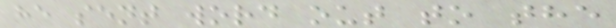he sent word out to the
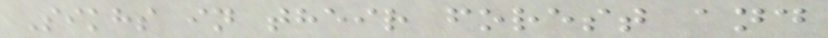Sikhs in their forest and
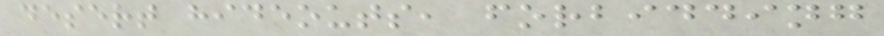desert hideouts, forbidding
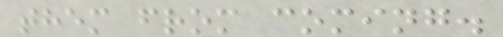them from coming.
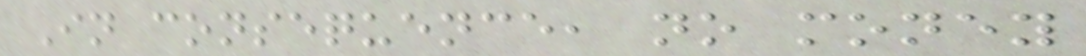In consequence, no money
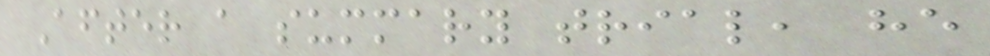After a summary trial, he
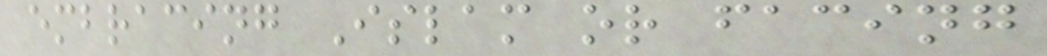embracing Islam or facing
